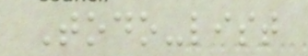Todo-list
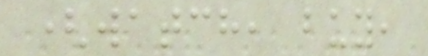(watch, buy,
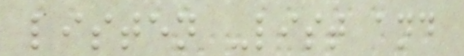listen -list and
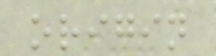origin
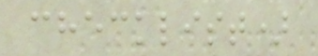checklist)
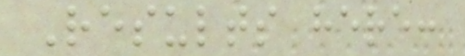Results here:
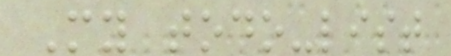My todo-list
